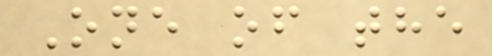One of the
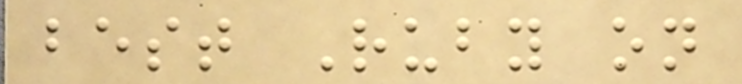best Ruby on
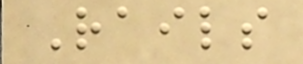Rails
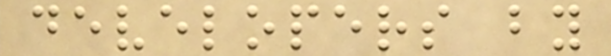developers by
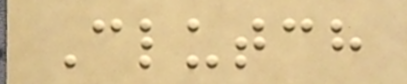Clutch
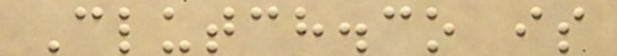Clutch.co is
